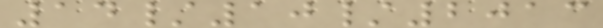14/10/2013
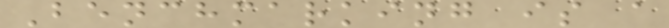Benchmarking is a
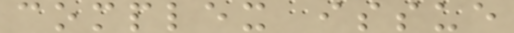complex issue
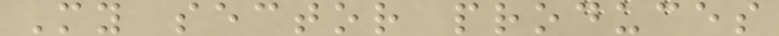My sector produces
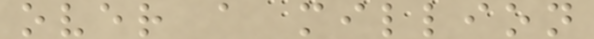over a million
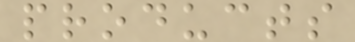products
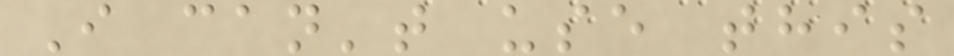I can't use this
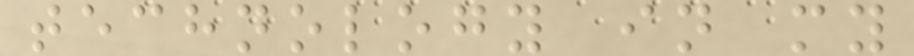technology in my
